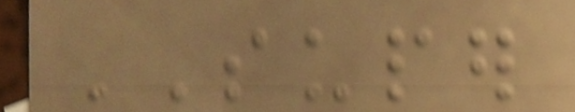SUPER
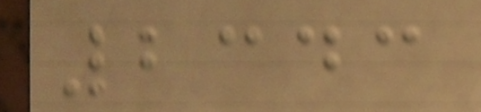2343
